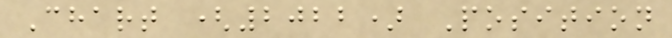Chart (2022) Position
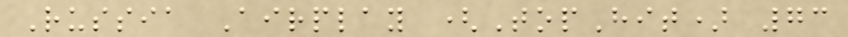Russia Airplay (TopHit) 73
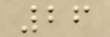26
